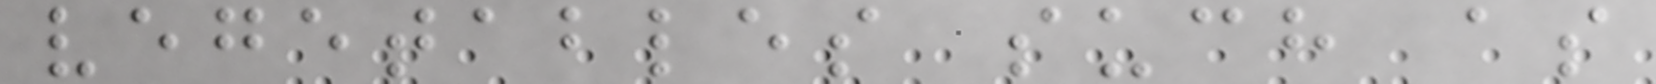vegetables such as
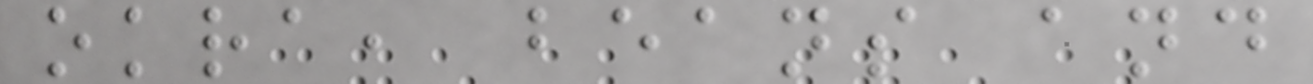okra, beans and
